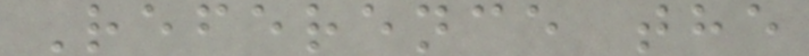Reference the
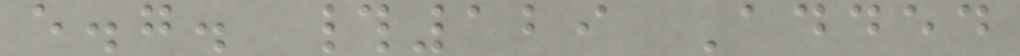e.g. #129 Added
